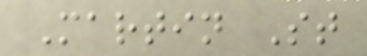Martin St
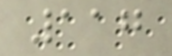117
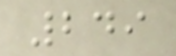249
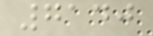7140
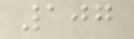107
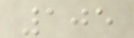105
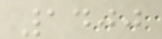1400
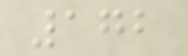172
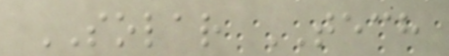SOLAR TECH
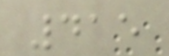415
